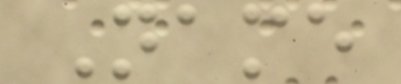Name
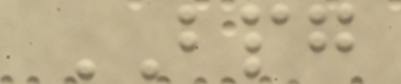BPG
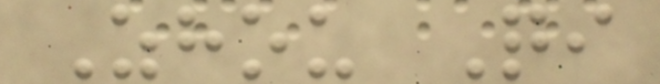Zhou Qi
